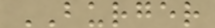BURGER
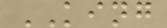KING
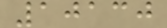10130
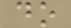do
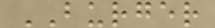BURGER
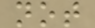not
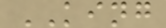KING
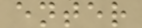enter
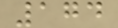174
